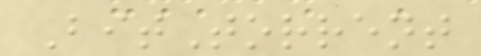BitTorrent
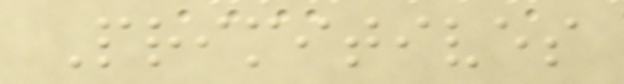Primitives
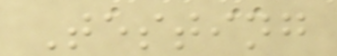Testing
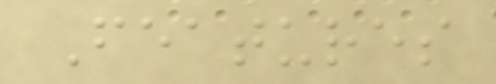Features
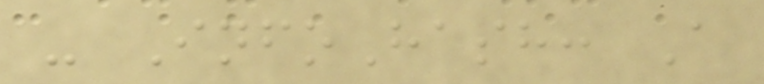- InfoHash: A
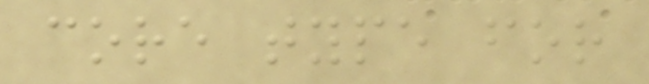core type for
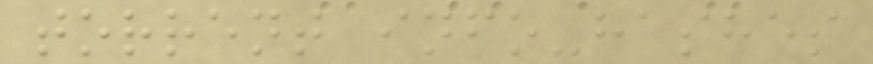torrent info-hashes
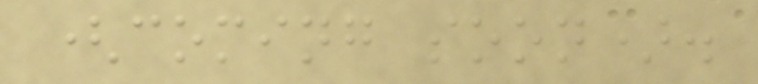(coming soon).
